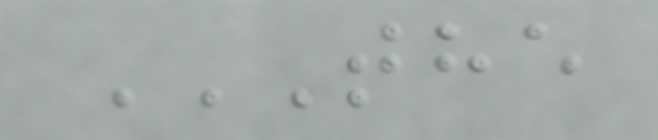THE
